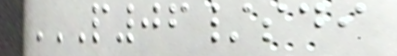P06/SDI
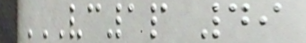VC1P 49
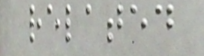related
